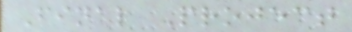Final Project
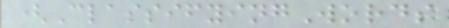(ClassifyingWords
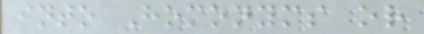into Homonyms or
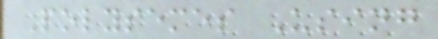Polysemes Using
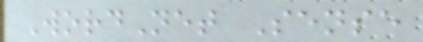WordNet Sense
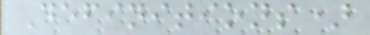Definitions)
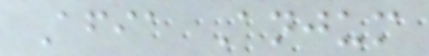Afia Anjum
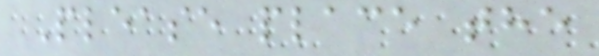Please place the
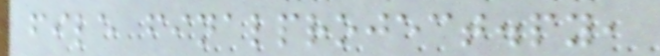file finalproject.py,
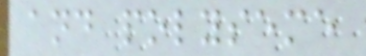and polyseme
